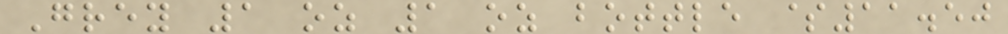Grey 1 oz 1 oz bottle $11.50
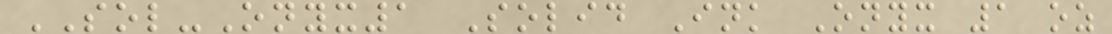SOL-Onyx1 Solid Ink Onyx 1 oz
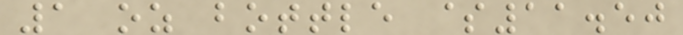1 oz bottle $11.50
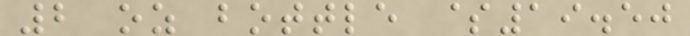2 oz bottle $19.50
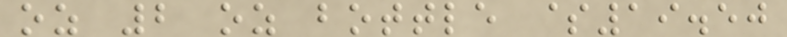oz 2 oz bottle $19.50
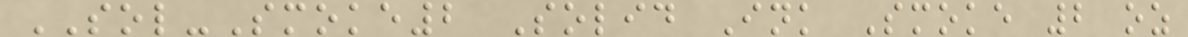SOL-Smoke2 Solid Ink Smoke 2 oz
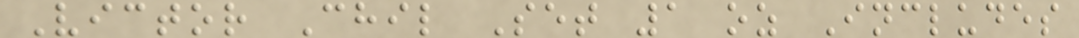Victor Chil Set 1 oz Includes
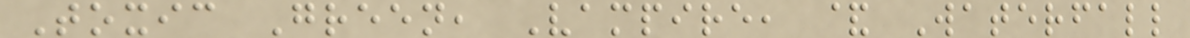Toxic Green, Vampire, & Waterfall
